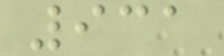931
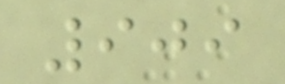909
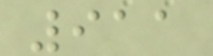911
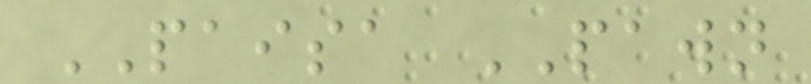PAISA PAWN
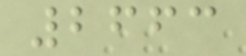2663
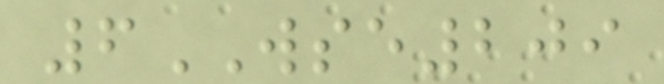6WSE209
